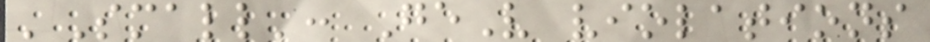'Small': GeV violations
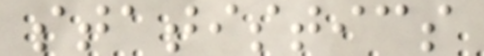statistics
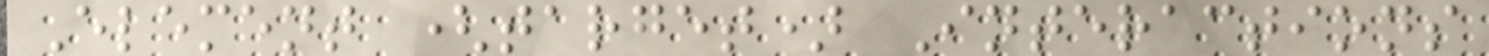Element (target) Interactions
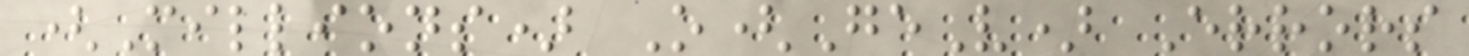(Millions) O(GeV) Errors
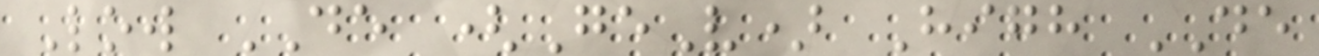Low DE (GeV) High DE
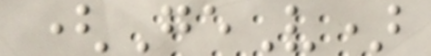(GeV)
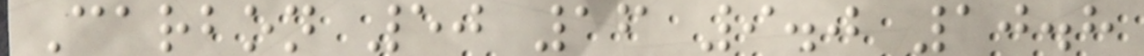Carbon 50 16 9.0 10.8
